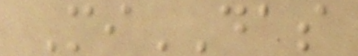MiDAS
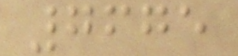7675
